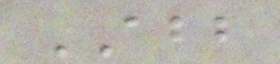ABB
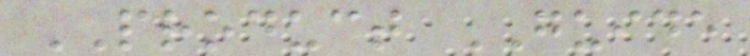PRODUCT GUIDE
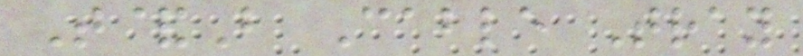T&B Cable Tray
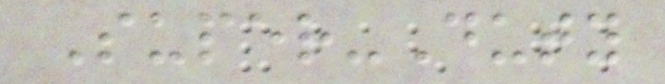Super-Duty
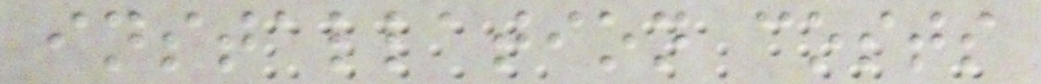installation costs
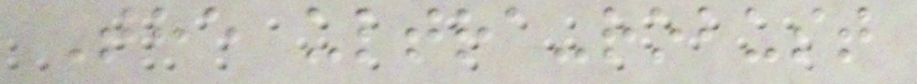The ultra-robust
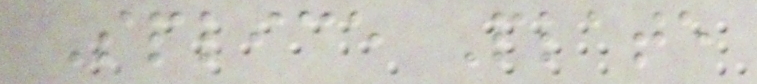Splice Plate
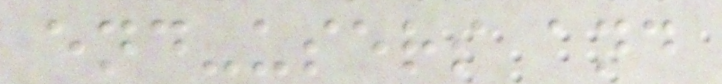end-users and
